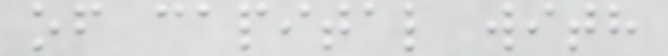of capital with
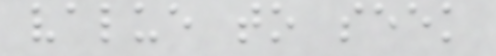value to seek
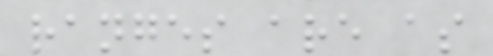ranges are as
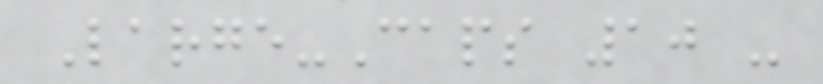Large-Caps 10 -
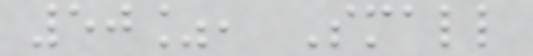50%, Small
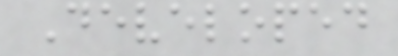Developed
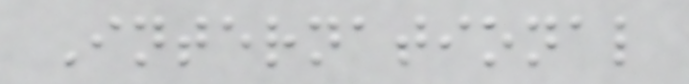International
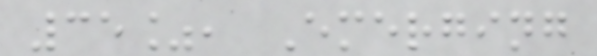35%, Emerging
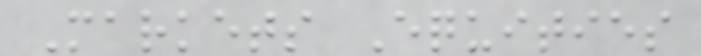Markets Equities
